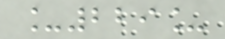_229_
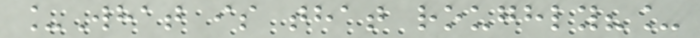_What is that roughly?_
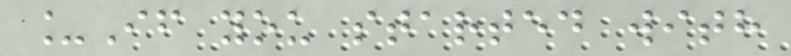_If you started with
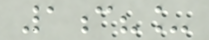1c?_
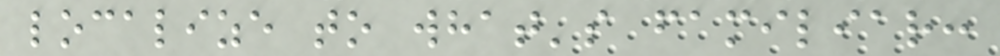localize to what's familiar:
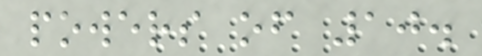powers of 10.
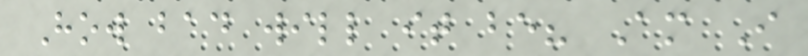How bad will it be? Am I
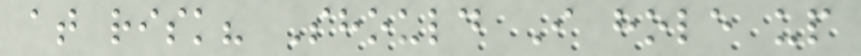at risk? Should I hole up
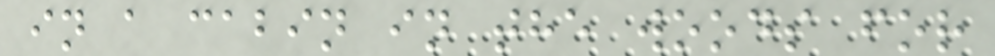in a cabin in the woods for
